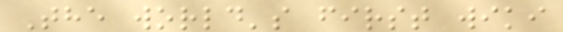The world's first wiki
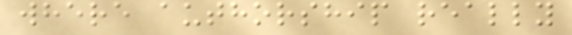where authorship really
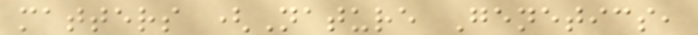matters (Nature Genetics,
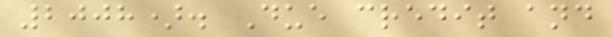2008). Due credit and
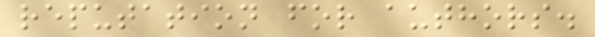reputation for authors.
